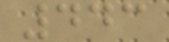443
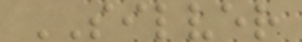SILVER
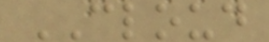CLOUD
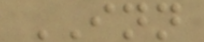INN
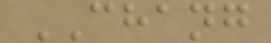CHANG
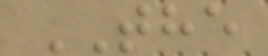THE
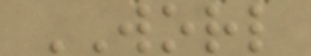WORL
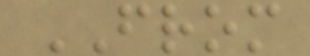FROM
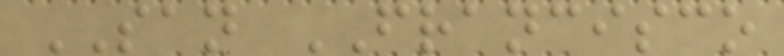SAN FRANCISCO
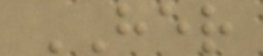HER
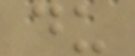du
